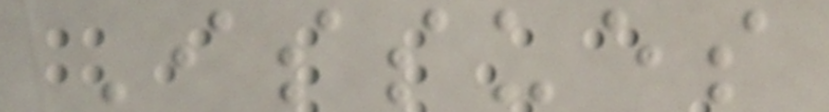Issues
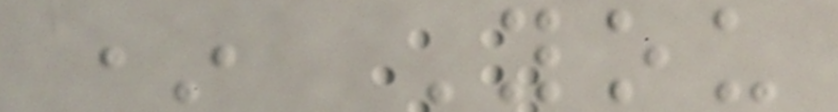* You
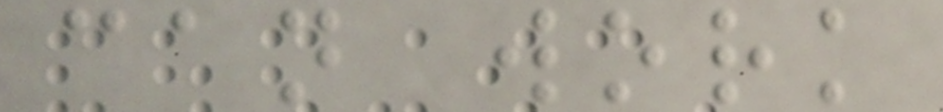can work
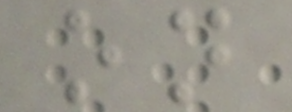on
